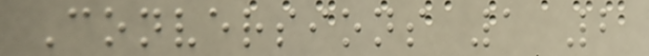Conversions 1 2
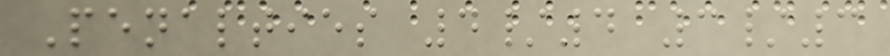Penalties 4/4 3/3
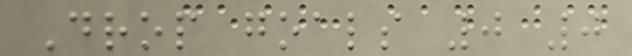Drop goals 0 0
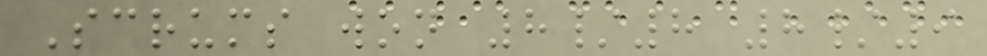Scrums won 8/8 8/9
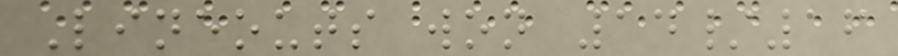Lineouts won 14/16
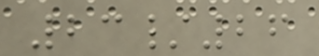23/26
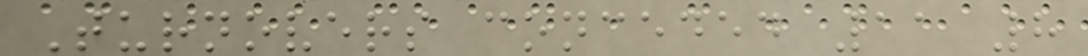Turnovers conceded 11 8
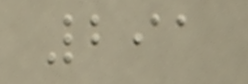291
